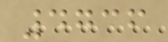4736
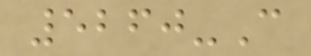5260-C
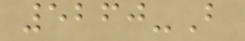5260-B
